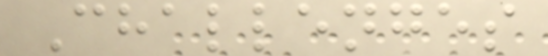Challenges
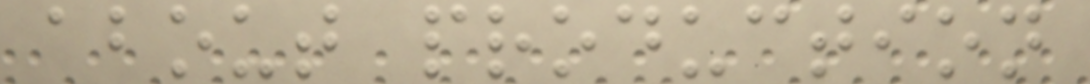about production
